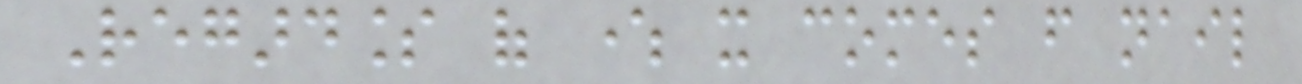Regardless of where it comes from nail
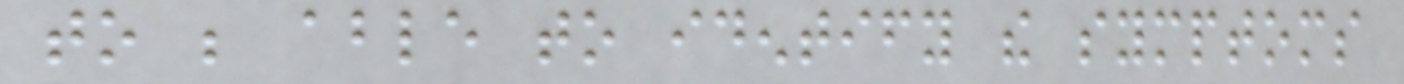to be able to identify the symptoms
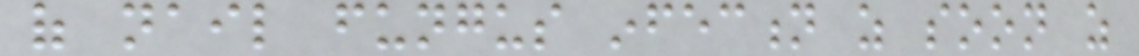of nail fungus infection as soon as
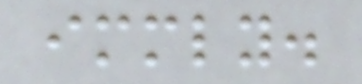immediately.
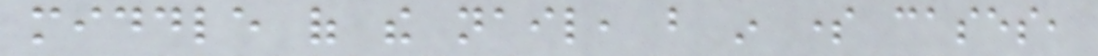middle of the nail, but in some cases,
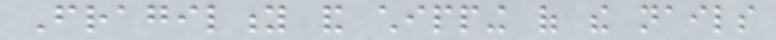Fragility and chipping of the nails
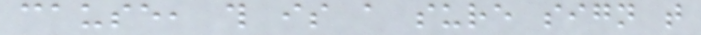cause, this is a sure sign that
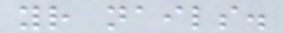your nails.
